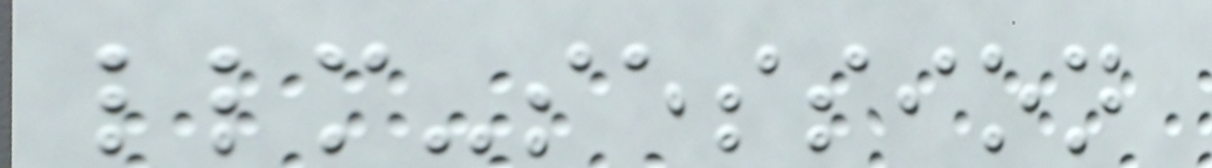llm-session
